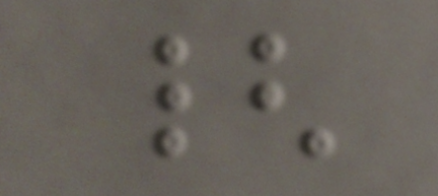{
